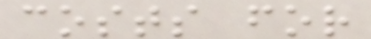costs for
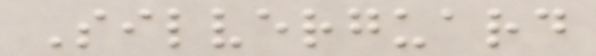Silverguard
